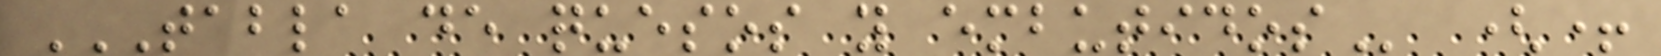TABLA DE QUESOS Y EMBUTIDOS (+
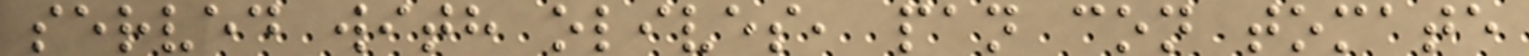served with olives, pan con tomate
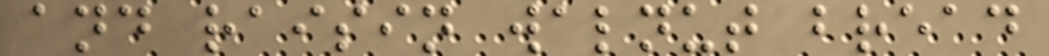and raisin walnut bread
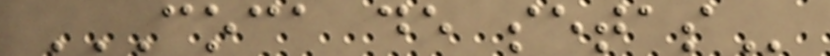COCA DE SETAS
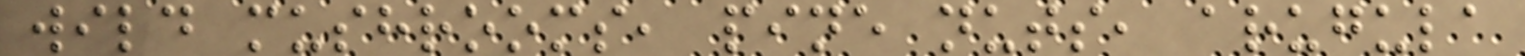wild mushrooms, pine nuts, arugula
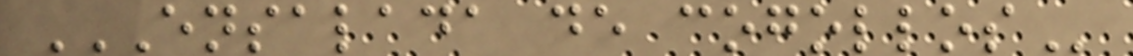ENSALADA DE COGOLLOS
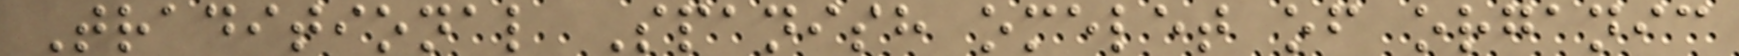Traditional Spanish omelet of organic
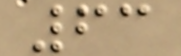63
